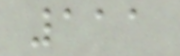111
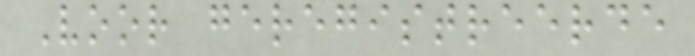Voor geregistreerde
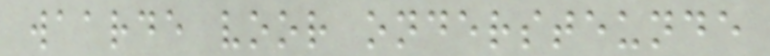waarde voor ondersteunde
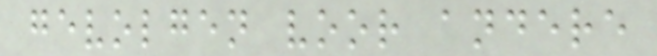gevolgen voor andere
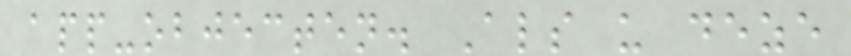app-objecten. Als u deze
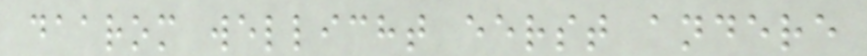daarom wellicht eerst andere
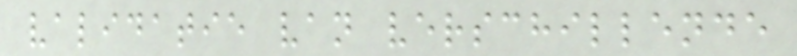validatie van verschillende
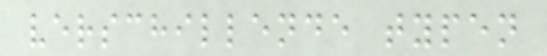verschillende typen
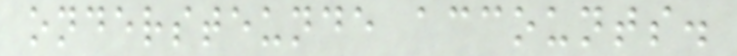ondersteunde accounts.
